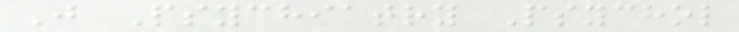J Psychiatry Psychol
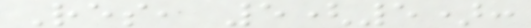Res, 5(5):
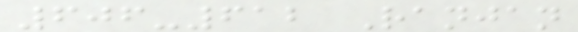606-612 Ranjan
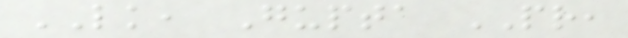LK, Gupta PR,
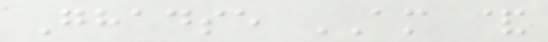Ghadse AM &
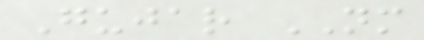Gujar NM
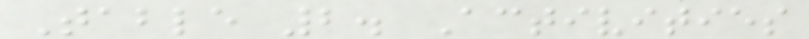Table 2. Activities
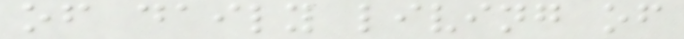of daily living of
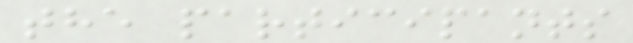the participants
